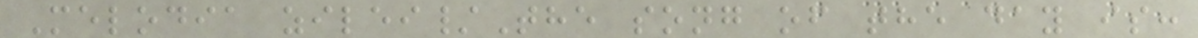Melodia zilei/The song of the day is:
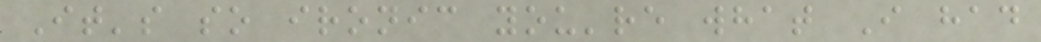It's so ironic you're what I had
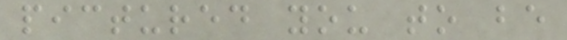pictured you to be
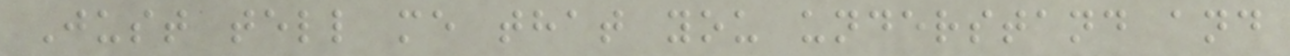Just tell me that you understand and
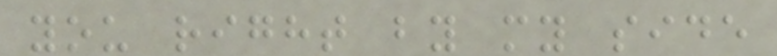you right by my side
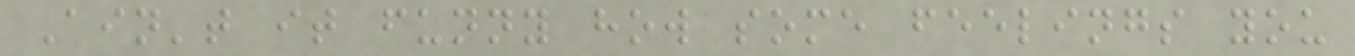Ain't it funny how some feelings you
